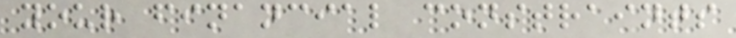your financial constraints
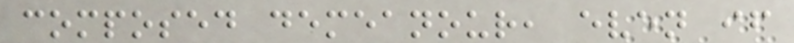composed demeanour, even if
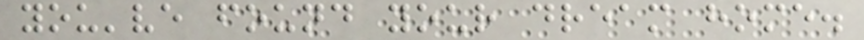you've found your dream home.
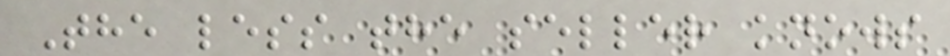The less the seller knows
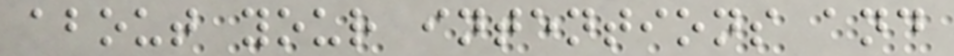about your intentions and
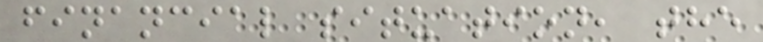financial situation, the
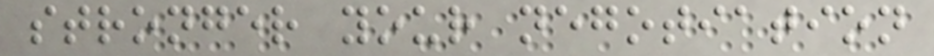stronger your negotiation
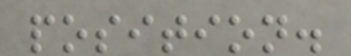position.
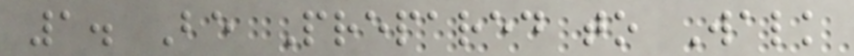1. Be Prepared to Walk
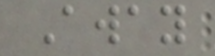Away
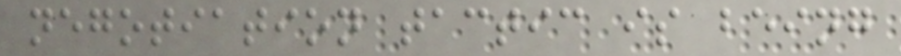negotiation tactic is being
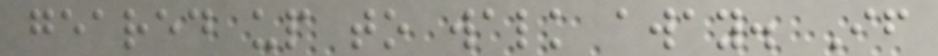geared up to walk away. If
